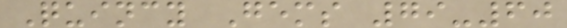Quincy Gems 79-60
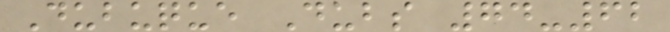Dubuque Dubs 74-62
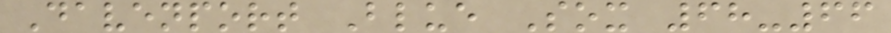Davenport Blue Sox 68-66
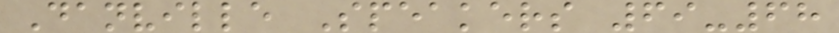Danville Speakers 69-68
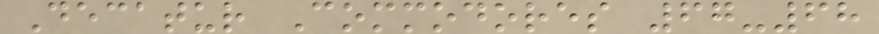Decatur Commodores 67-68
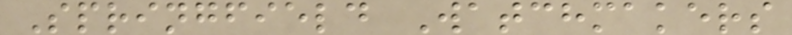Springfield Watchmakers
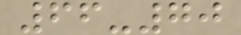66-70
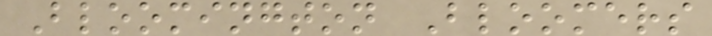Bloomington Bloomers
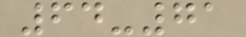64-71
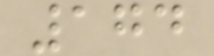174
